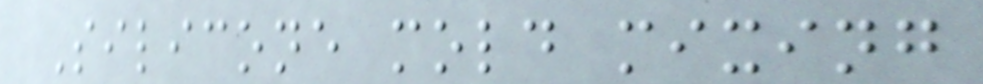Silicone mold mixing
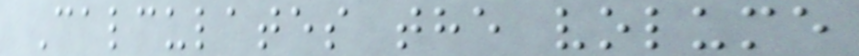Calculates the volume
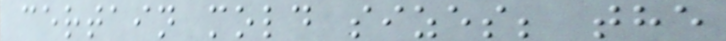certain mold sizes; the
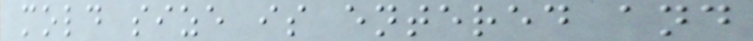mold size is entered and
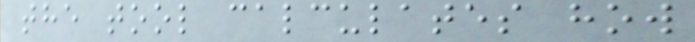the tool calculates how
